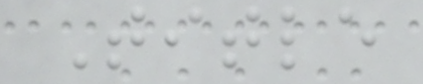Title
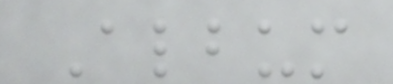Album
